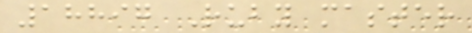18897 Ruby master
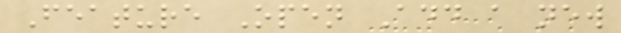Feature Open Add a new
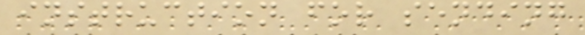instruction for sending
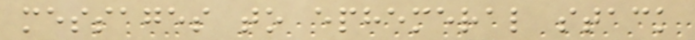messages to ephemeral stack
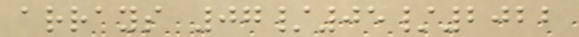arrays 07/05/2022
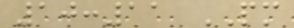10:11 PM
